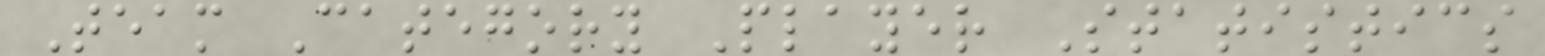Team Category Player Statistics
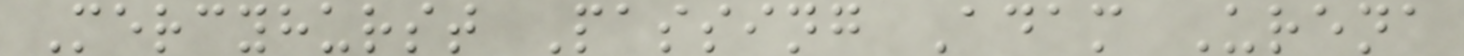Mercyhurst Passing Adam Urena
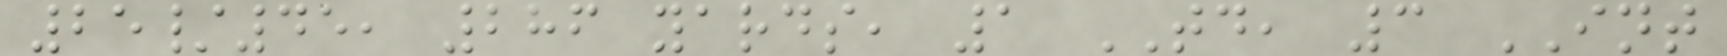25/45, 286 yards, 1 TD, 3 INT
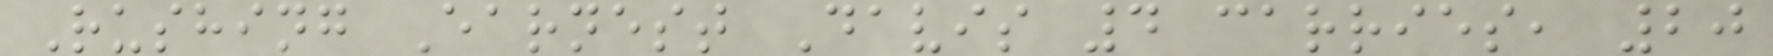Rushing Earnest Davis 4 carries, 20
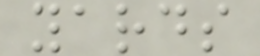yards
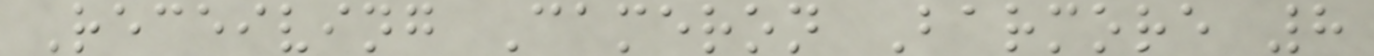Receiving Cameron Barmore 8
